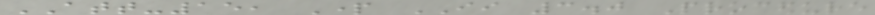ATT-15, Part II 3.0 Procedure
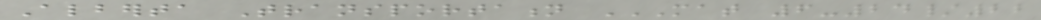Alberta Transportation MAT 6-24/22
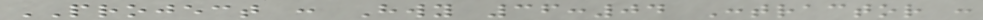PROJECT : Hwy 36:04 Contractor :
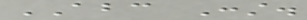ABC Const.
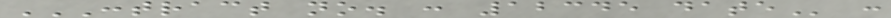CONTRACT NO. : 12345 DATE :
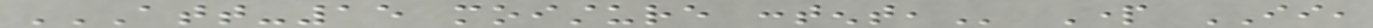ATT-15 MOISTURE CONTENT, Part II,
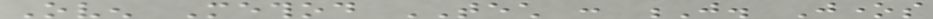Oven Method TECH : J. Jones
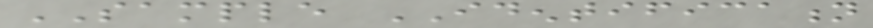SAMPLE IDENTIFICATION
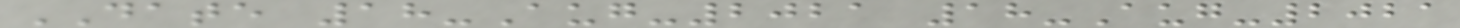DATE 18-Aug-2021 18-Aug-2021
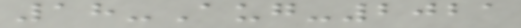18-Aug-2021
